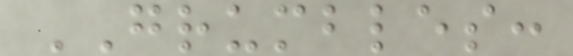GRUMBLES:
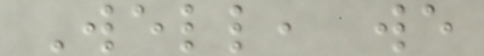Well, we
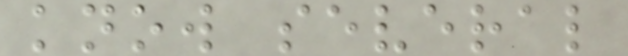know several
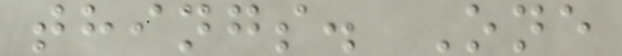things. One
